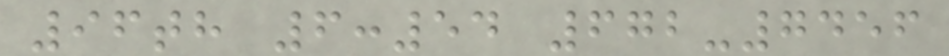96th 6:54 672-7456
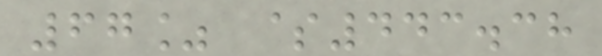67% $443.38
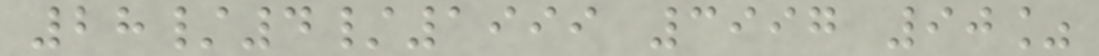28/4/1999 3997 90%
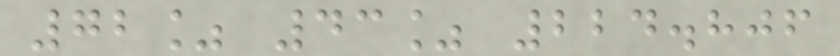72% 43% 224.806
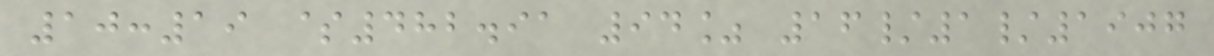10:19 $482.91 94% 16/1/1907
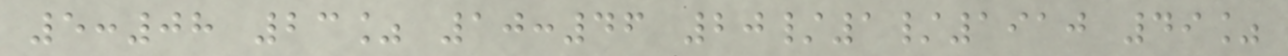5:08 23% 10:46 20/1/1910 49%
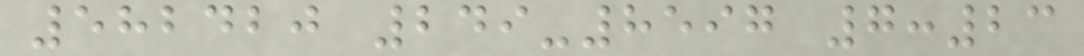582420 249-8597 7:23
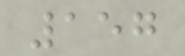157
